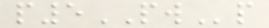p5PWp
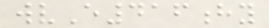wvE416hy
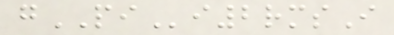gPIi2rmsI
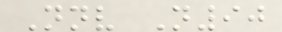Nnv N90
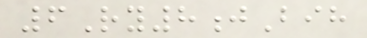6Ry8jBih
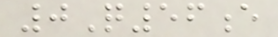0Q56e
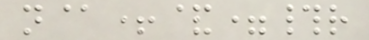n@+&=#r
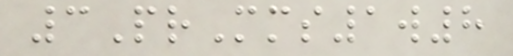3PrMms1w8
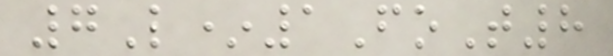7L*1FoT8
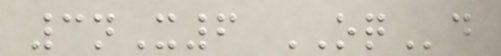3nX6 OQd
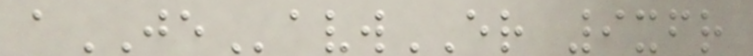aJEavwER 9xfr
